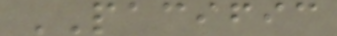PACIFIC
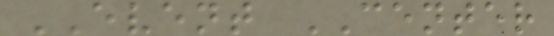EVENT CENTER
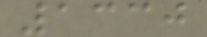1330
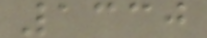1330
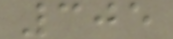305
